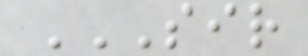SIR
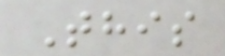This
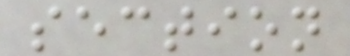section
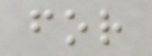for
